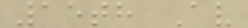15th Av
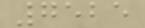7525
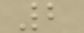2
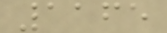1165
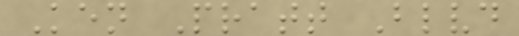Ken Pratt Blvd
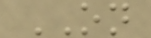ON
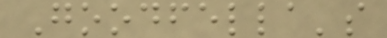Goodfella's
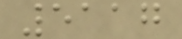5117
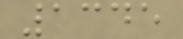1345
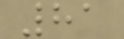81
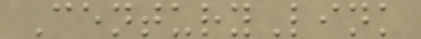CenturyLink
